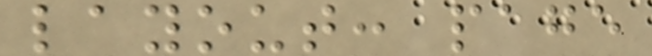layout: page
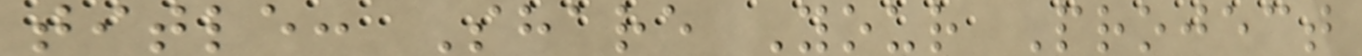title: Share Your Project
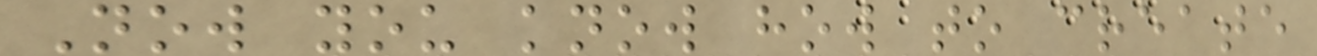Now you know how to create
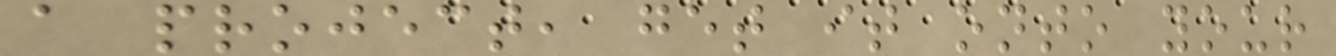a project, get it onto your
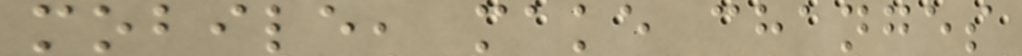mobile, make changes
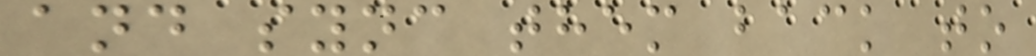and sync them back to
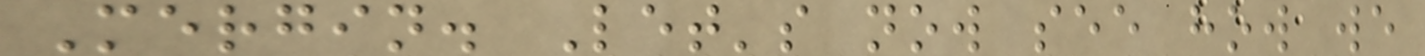Mergin. Let's now see how we
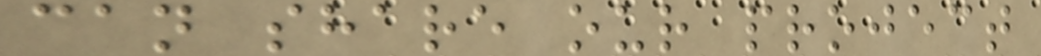can share our project
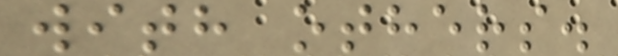with others.
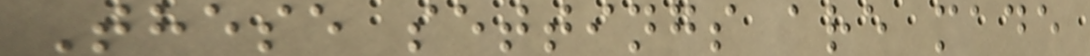These settings are made
